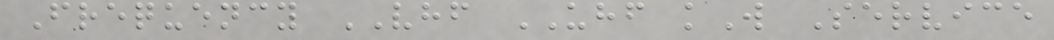Frequency VHF UHF kW Service
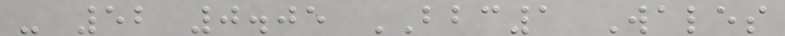- 52 0.05 BBC1 Wales
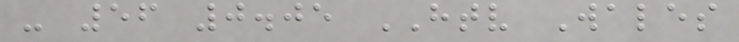- 56 0.05 HTV Wales
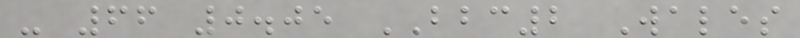- 66 0.05 BBC2 Wales
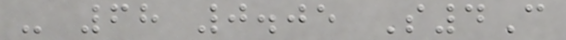- 68 0.05 S4C
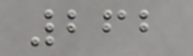262
